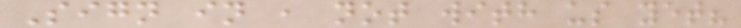Sign in , not with us yet?
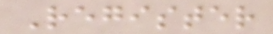Register
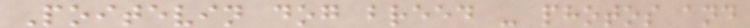Poitevin dog breed - photos and
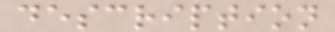description
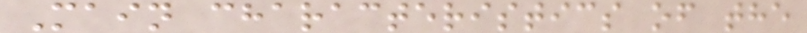Main characteristics of the
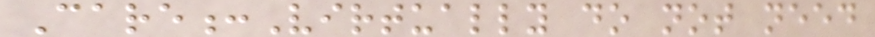Care:Virtually do not need
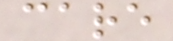care
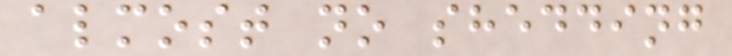almost no shedding
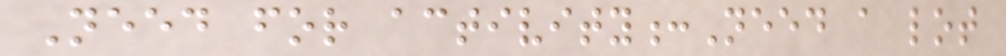Need for activity:Need a lot
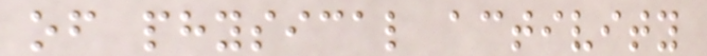of physical activity
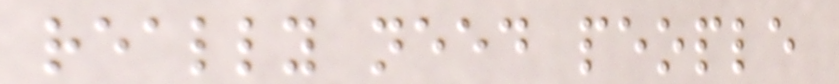really need people
